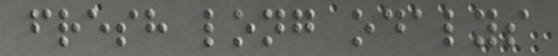fresh long odalys
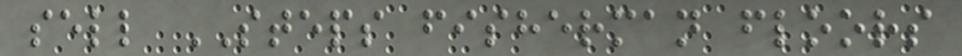sell STEPS fisherman floors
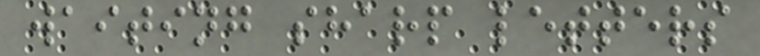waiting sharp letters
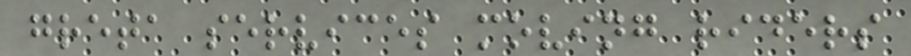greta services moving riders
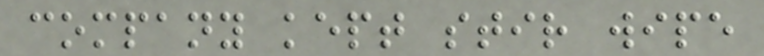company kept stir wipe
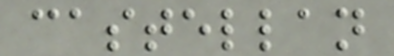castellan
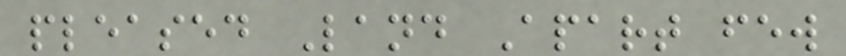pleased Land Apart few
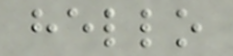hello
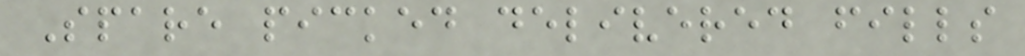Spare picked delivered fills
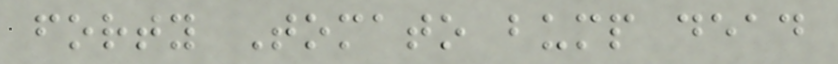forty Tomato bump dead
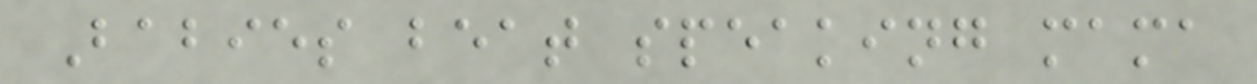Babies beat speaking mama
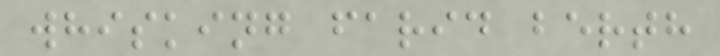whisking farid berth
